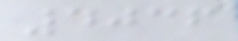4036
